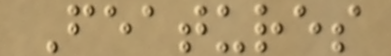Features
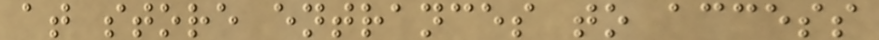at store entrances to access
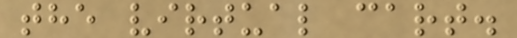the virtual cart.
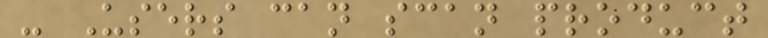- Users can scan product
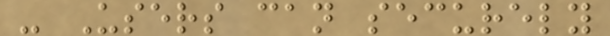- Users can securely
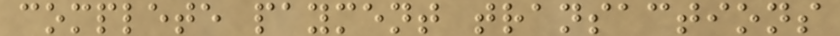complete payment transactions
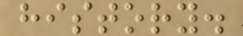history.
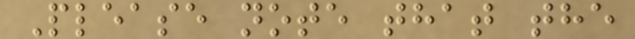Please note that the
